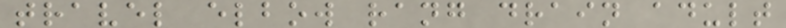travel elbow rang drain adult
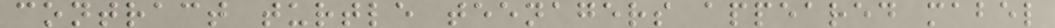contract turtle teenagers appeared mabel
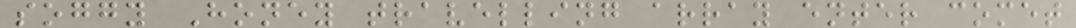soggy Honey travelling array enter comet
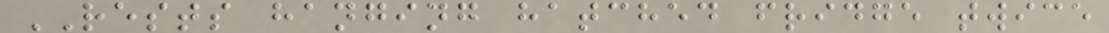RESTS hanging hatched fridge twice
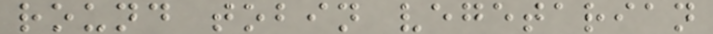round tobin vegetarian
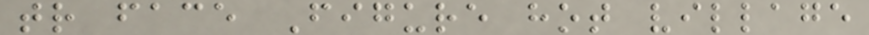tr face Figure hot village
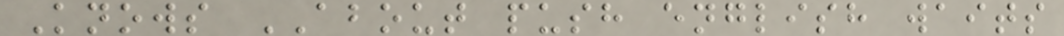Knows ABOUT push english waits
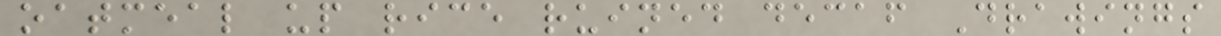oatmeal up rice ruined decaf Drawings
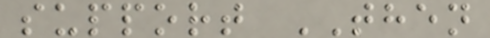support THEN
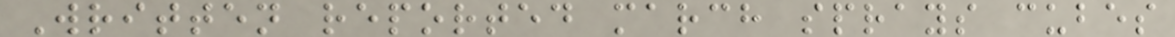Written reported march sprays cubes
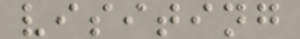visiting
